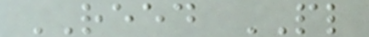REED PL
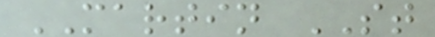MARTIN ST
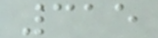315
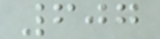607
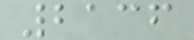2136
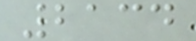2134
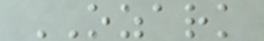OZARK
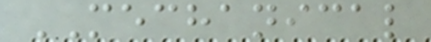MECHANICAL
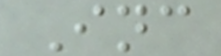Inc
